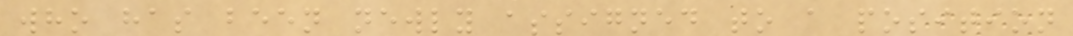who has been newly assigned to a position
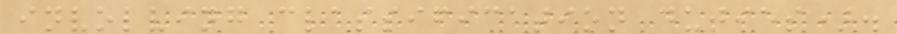involving classification duties).
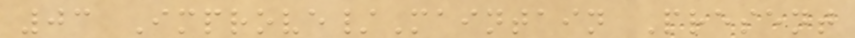03 Improve/Maintain Present
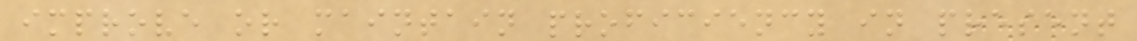improve or maintain proficiency in present
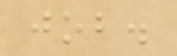job.
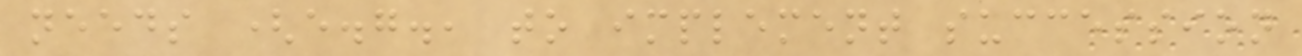needs (e.g., to implement succession
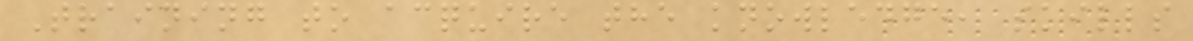Training to acquire the knowledge, skills
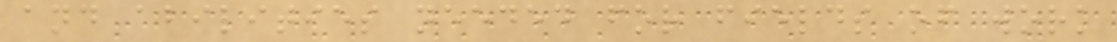and abilities needed for fields of work
